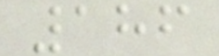186
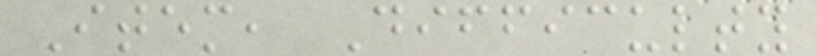Item, Difficulty
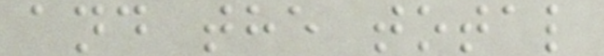and the total
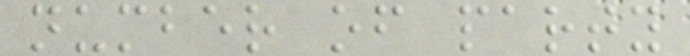number of party
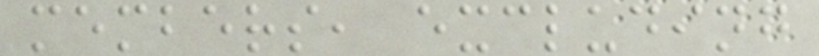members, excluding
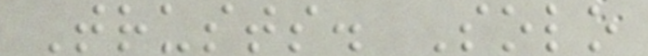Trusts. Solo
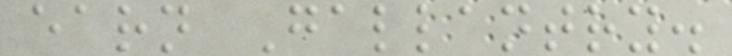earn Gallantry.
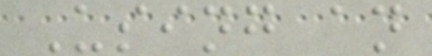Using an
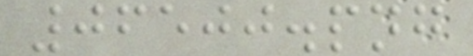06500.png
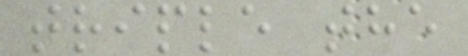triple the
